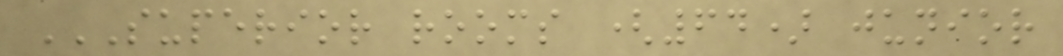SUPERIOR ROOMS (64) JUNIOR
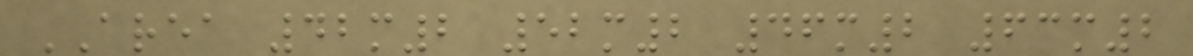AREA 42m2 52m2 46m2 63m2
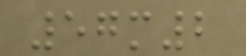57m2
